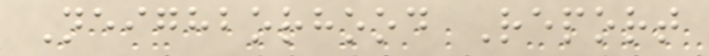Neighborhood Report
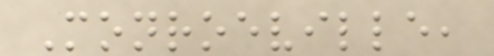Monroeville,
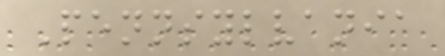Pennsylvania
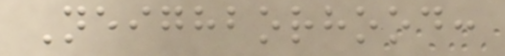Neighborhood:
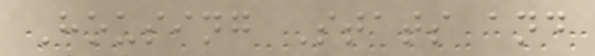Housing Stats and
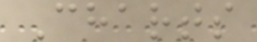Charts
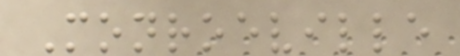Monroeville
